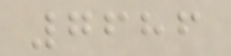7686
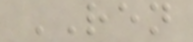REN
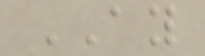AY
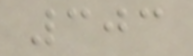303
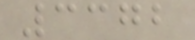3372
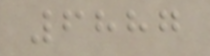6887
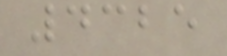4325
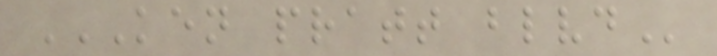KEN PRATT BLVD
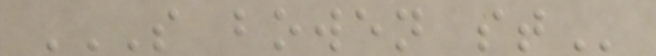S BOWEN ST
